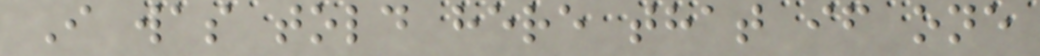I was told here that if one
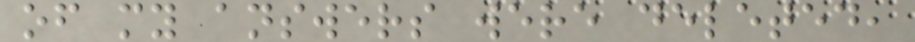of my answers were deleted,
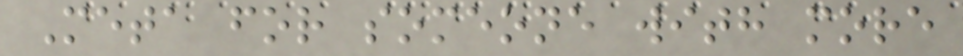Meta for someone with more
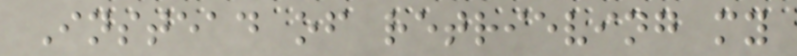Instead of retrieving my
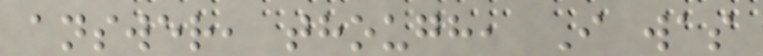answer, though, I was
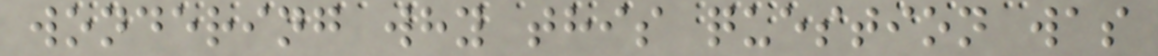wondering why this question was
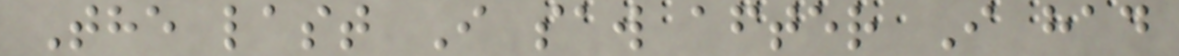The last I saw after I had
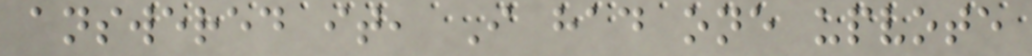answered it, I had one upvote
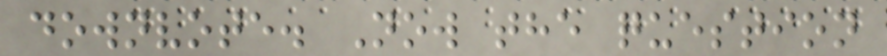downvote. Now the question
